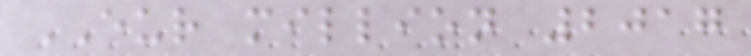EUR million 2017
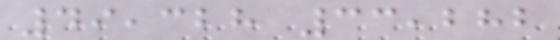49,328 33,282
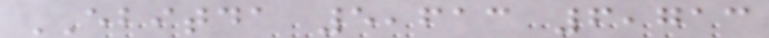EBITDA 5,613 6,713
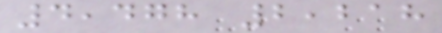4,478 2,218
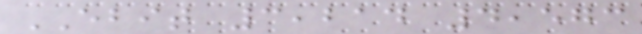EBIT 3,214 4,573
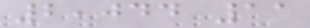2,044 11
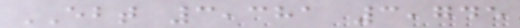EBT 3,381 3,745
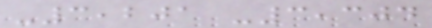-3,201 -3,304
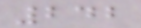242
